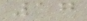17
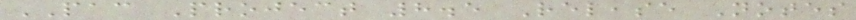PAC Project 8.5 Release Notes
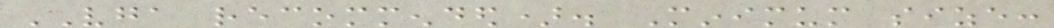VGA recommended). Minimum size:
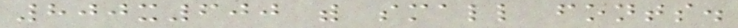800x600 with small fonts.
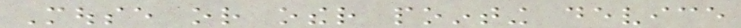Mouse or other pointing device
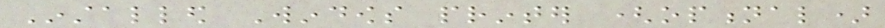Installed Windows printer (optional)
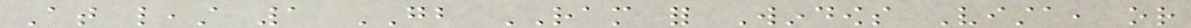At least 1 GB RAM for Windows Vista, or
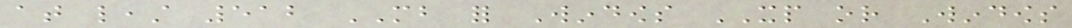at least 512 MB for Windows XP or Windows
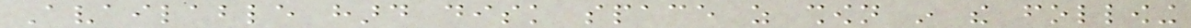Available hard disk space as shown in the following
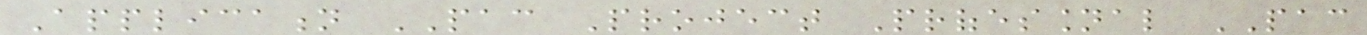Application PAC Project Professional PAC
